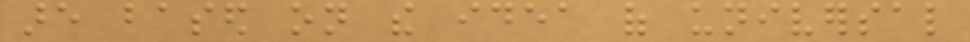are based on the idea of universal
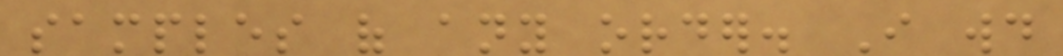samples of any order. I would
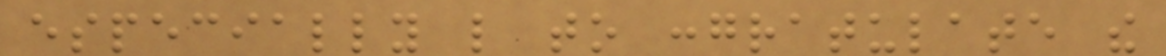especially like to congratulate the
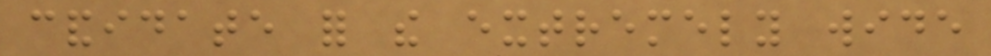candidate for the extremely wide
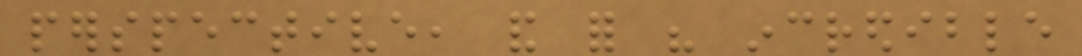perspective, and for his incredible
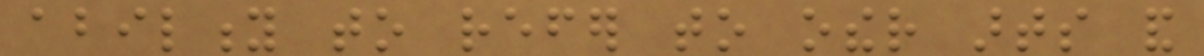ability to refer to other arts and
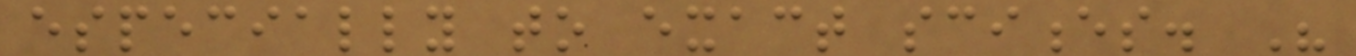especially to exact sciences. His
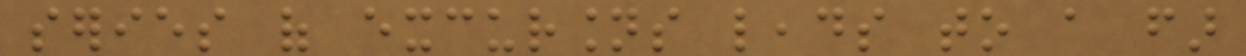series of excursions leads to a far
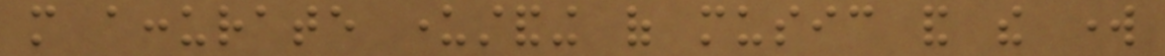more accurate understanding of music and the work
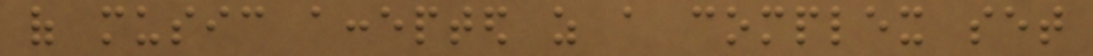of music accepted as a complex set
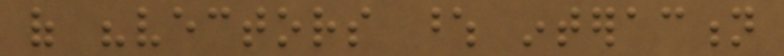of "vectors whose interaction
